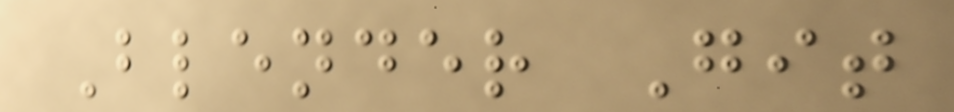Blender Git
